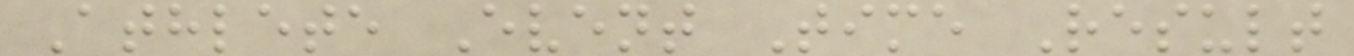Athlete Event Time Result
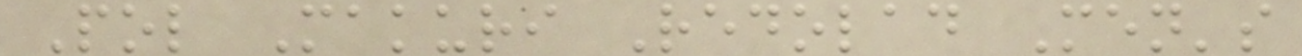Pol Makuri Redolad Men's
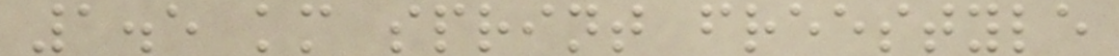1.5 km sprint freestyle
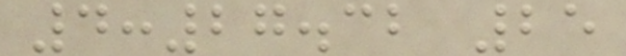4:27.32 25
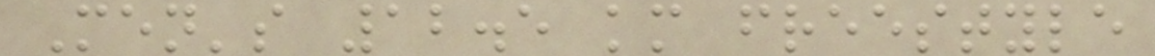Men's 12.5 km freestyle
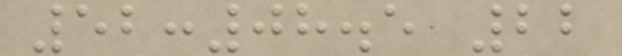52:08.5 22
